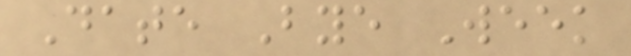Date Bye Week
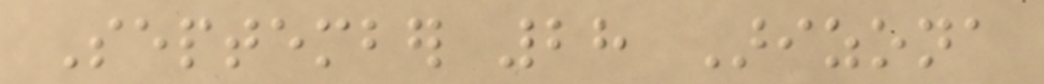September 28 Arizona
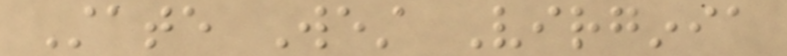State West Virginia
